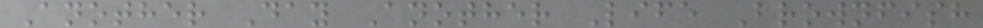Another Day Another Life Brownfish
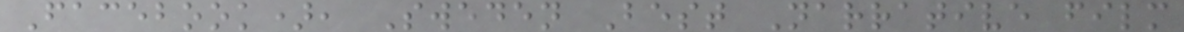Facebook), Sweden Best Narrative film
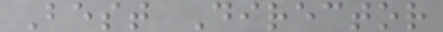Best Director
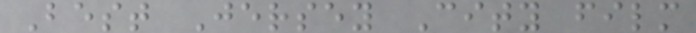Best Jersey City film
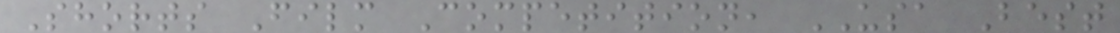Shorts Film Competition, USA Best
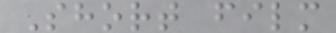Short film
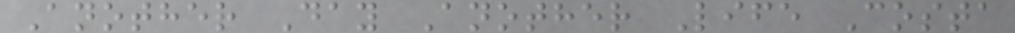Another Day Another Life Costa
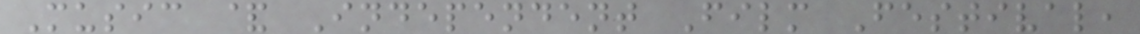Music & Independent Film Festival,
